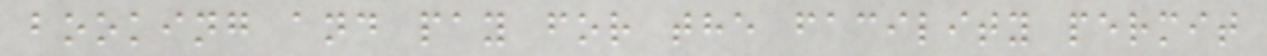booking and pay for the facility permit
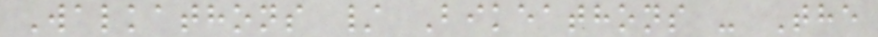Walkathons / Bikeathons - The
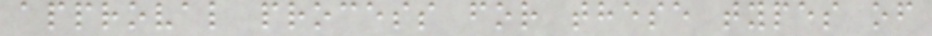approval process for these types of
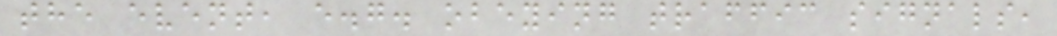the event, e.g. obeying traffic signals,
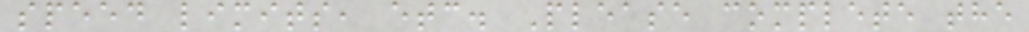speed limits, etc. Please complete the
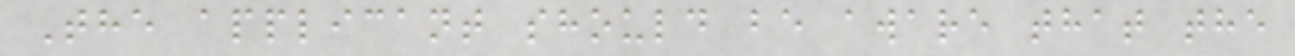The applicant should be aware that the
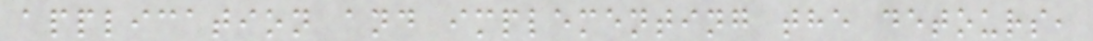application and implementing the detours,
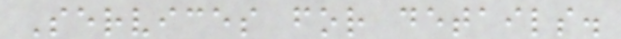Services for details.
